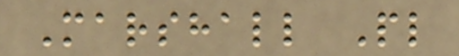Marshall Pl
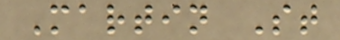Martin St
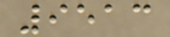9513
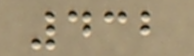432
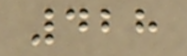428
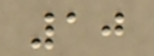10
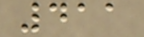411
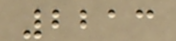2213
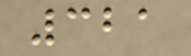321
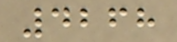4268
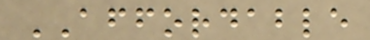AFFORDABLE
